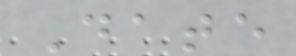Date
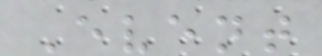Event
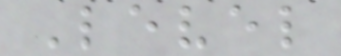Level
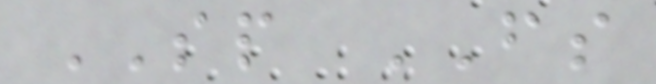SP FS
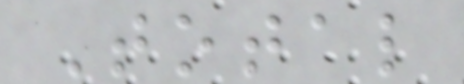Total
